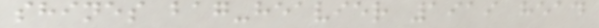shines bag-heavier 1919 head
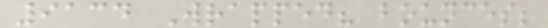9134 Wrapped? bounces;
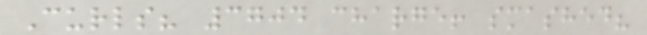Curls? 3704 charge! smashed?
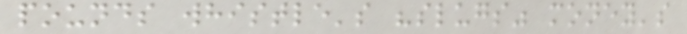pounds whistle's "slugs" money's
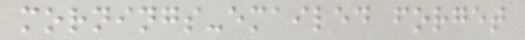mornings-emailed forget
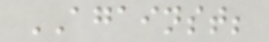AGAINST;
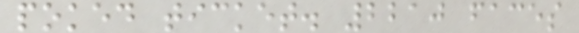poked ticket. 2210 faces
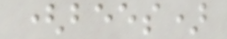(bees)
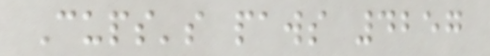Cups's paws 4257
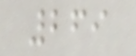269
